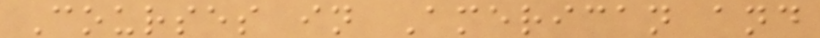Courses in American and
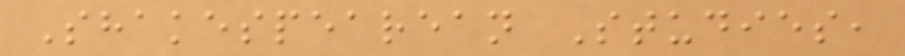Shakespearean Studies,
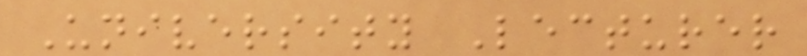University Lecturer
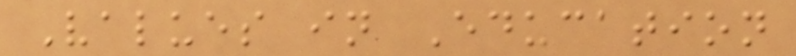Values in Education
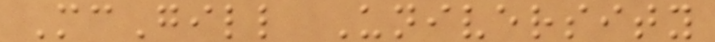McGill University
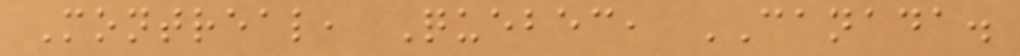Montreal, Quebec, CANADA.
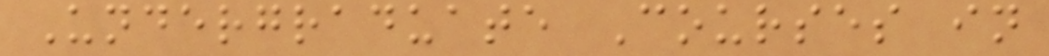Undergraduate Courses in
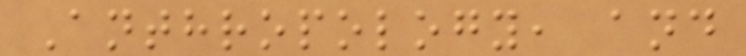Anthropology, and
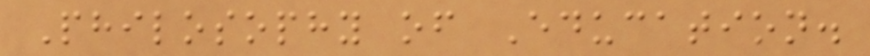Philosophy of Education.
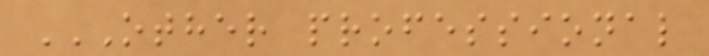OTHER PROFESSIONAL
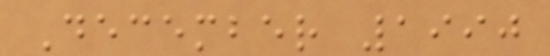December 1990
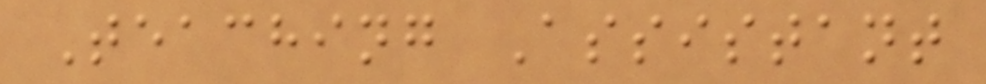Teaching Assistant
